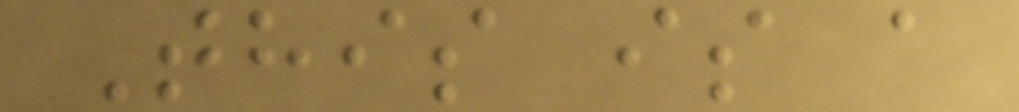This is a
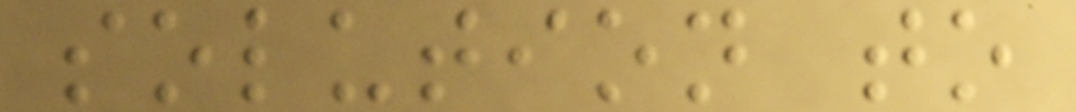solution to
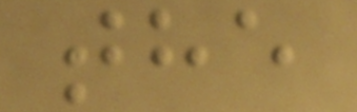the
